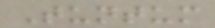Tuntum
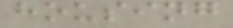housing
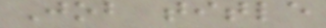Job title
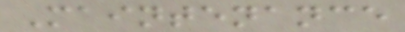Maintenance
